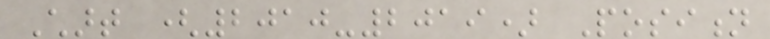Chart (2010-2019) Position
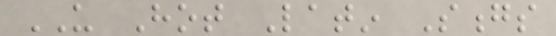US Hot Latin Songs
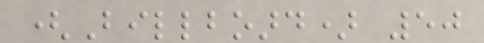(Billboard) 50
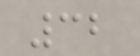32
